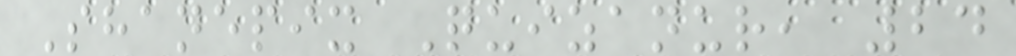Shanepix Quizanur, 24
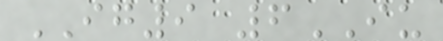IG9 6IU
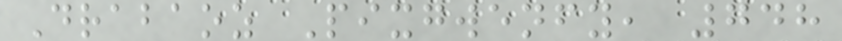Drabaoz Pixgwenfy, 748
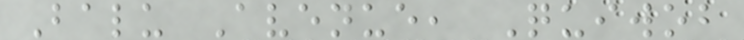Balu Avenue, Quiwob
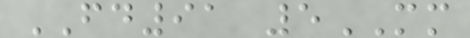FD91 5MM
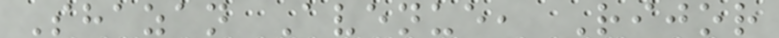Shazan Avenue, Rijor
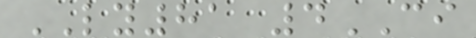LY81 4CI
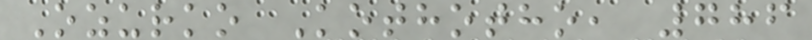Ozurko Kothotho, 786
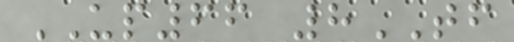UP66 8TF
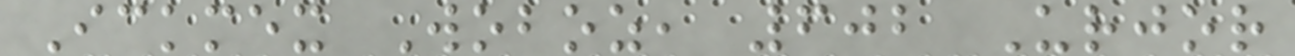Ickmex Woboz, 602 Urjor
